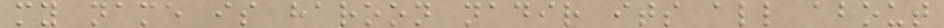my name is haroon nadir its all about
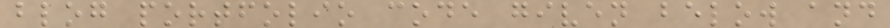blog portfolio code given below and
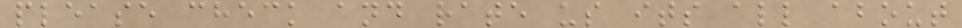please check and rate us its all about
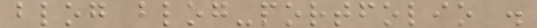blog blog-portfolio .
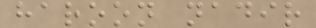haroon nadir
